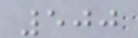500
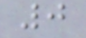0
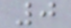0
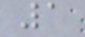1
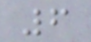6
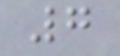7
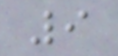9
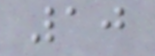10
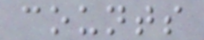counts
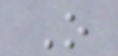O
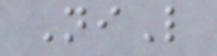NiL
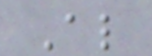Al
